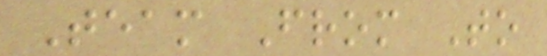Team From To
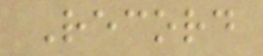Record
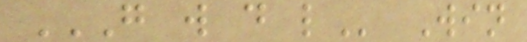G W D L Win
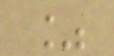%
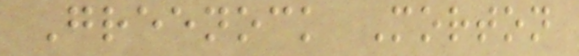Greenock Morton
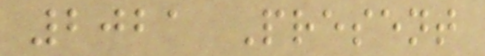2021 Present
